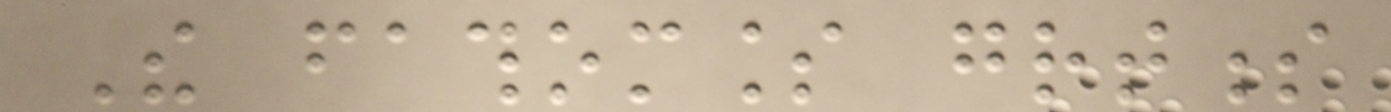The fathomless greatness
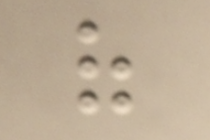of
